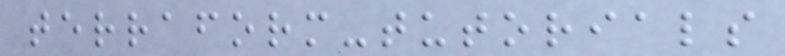terraform-tutorials
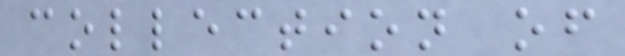collection of
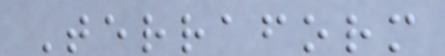Terraform
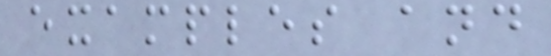examples and
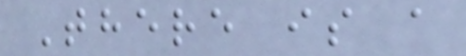There is a
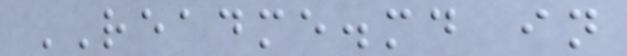README.md in
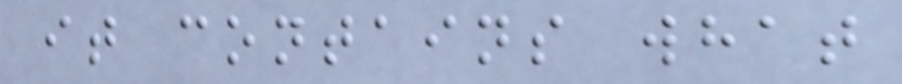it contains what
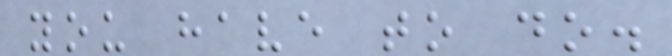you have to do.
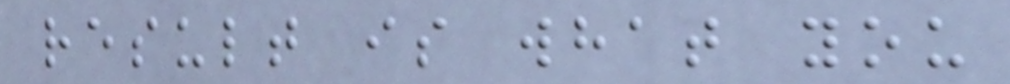result is what you
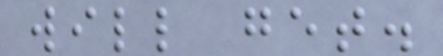will get.
